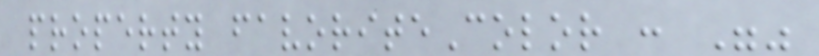property favoriteColor : ""
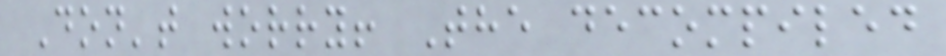Don't worry! The decompiled
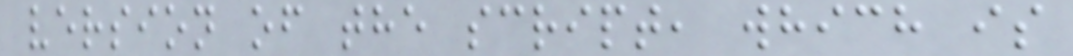version of the script, which is
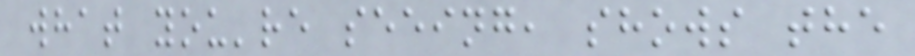what you're seeing, shows the
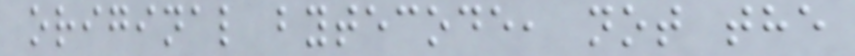original bytecode, not the
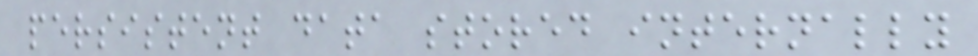persistent data stored internally
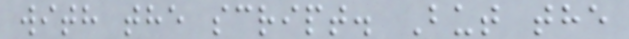with the script. But the
